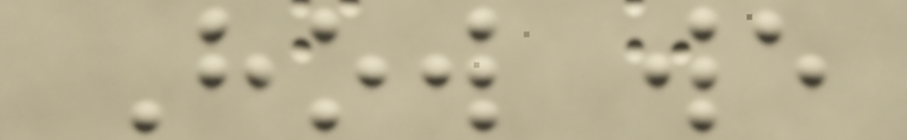How we
